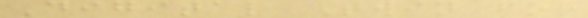Digital Twin for
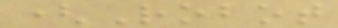(Robot
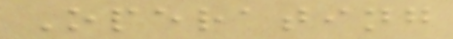Operating
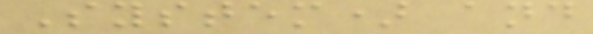System) and
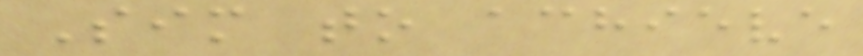Sim to achieve
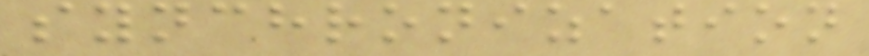synchronization
